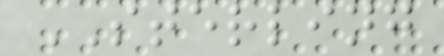STERLING
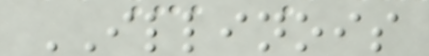ILLINOIS
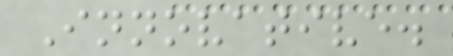Innovative.
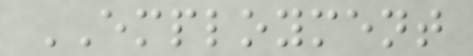EMPLOYMENT
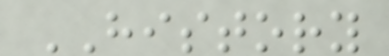HISTORY
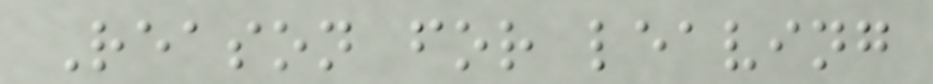Reason for leaving
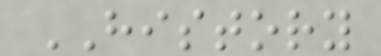HISTORY
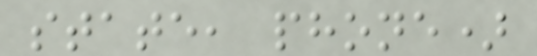state, phone)
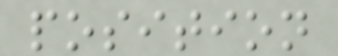position
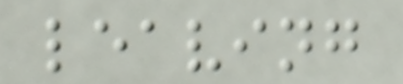leaving
